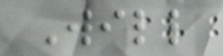Will
